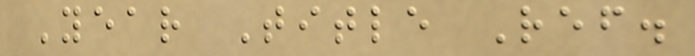Year Title Ref.
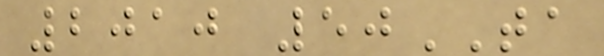2010 50TA
